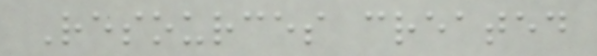Resources created
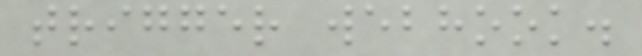trigger webhook.
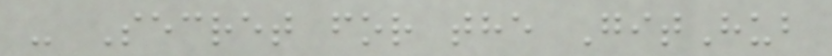- Secret for the GitHub
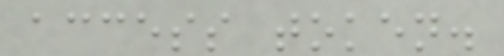access token.
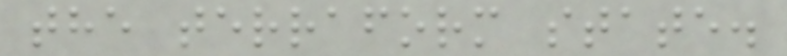the terraform state.
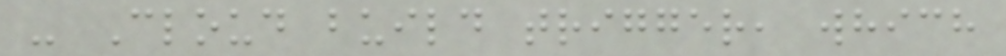- Cloud build trigger, which
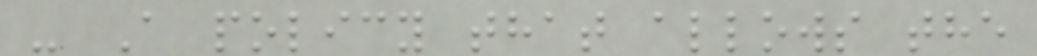- A policy that allows the
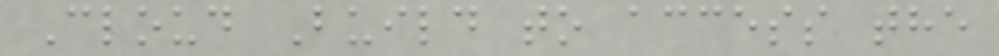Cloud Build to access the
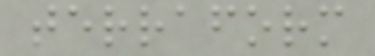terraform
